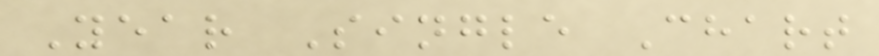Year Single Chart
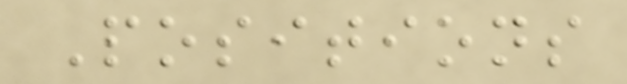Positions
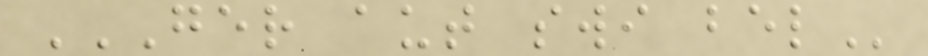GER AUT SWI BEL
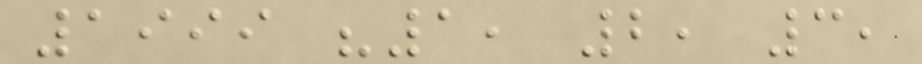1999 "1, 2, 3,
